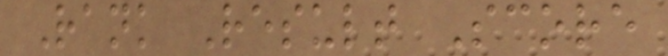Rank Result Score
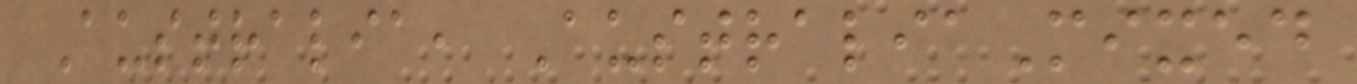Australia, AustraliaMixed
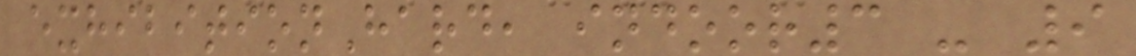exhibitionHard, indoor3 - 9
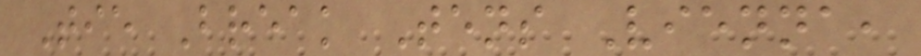Tie Break Tens Vienna,
